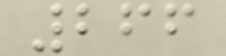266
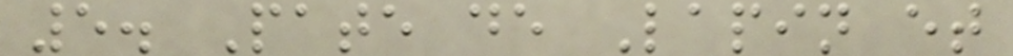5. Pate de Lapin et
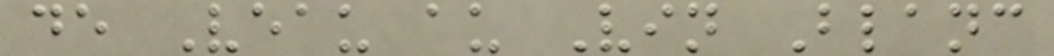de Veau au Vin Blanc
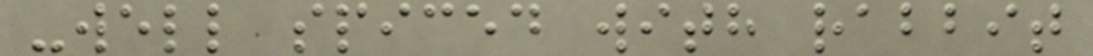-well spiced with rabbit
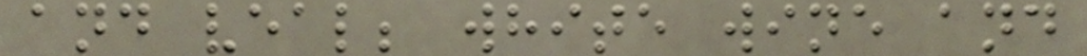and veal; white wine and
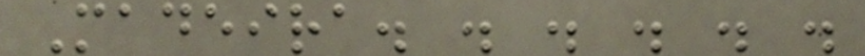Madeira. . . . . .
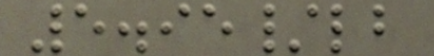5.95/lb
